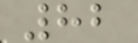82
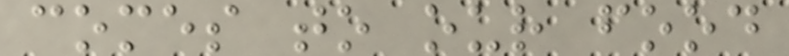comes to our food
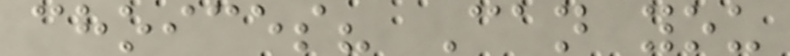choices? Can you
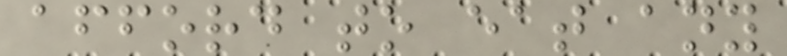afford to eat any
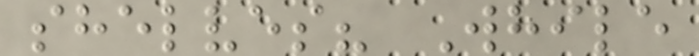shelves? While
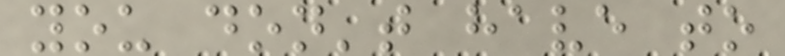you don't have to
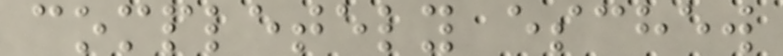completely eschew
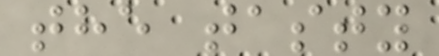the tasty
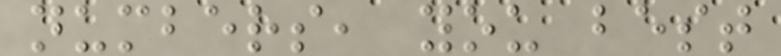numbers, you best
